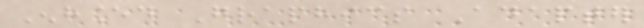Enhanced Graphics Adapter
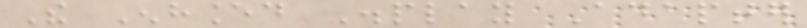The Enhanced Display Adapter
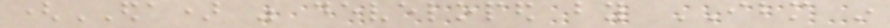(EDA) was developed by IBM in
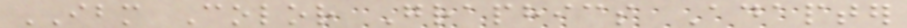IBM Color Graphics Adapter
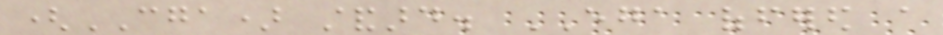(CGA) standard. EGA offered a
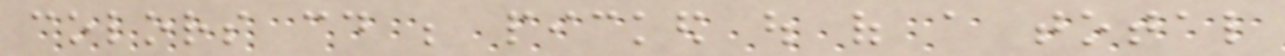colors could be picked out of a total
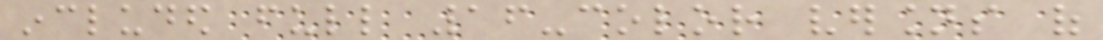included full 16-color versions of
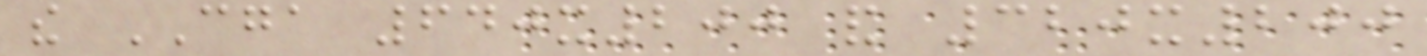the CGA 640x200 and 320x200
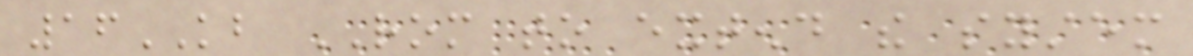16KB ROM to extend the system
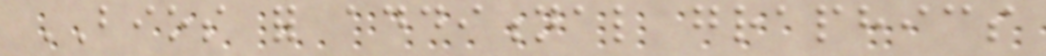BIOS for additional graphics
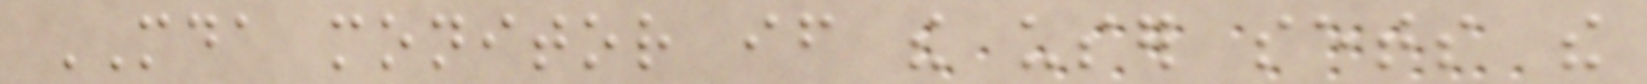MDA monitor if the user sets the
